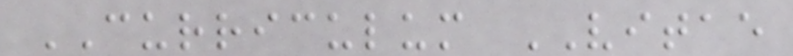CURRICULUM VITAE
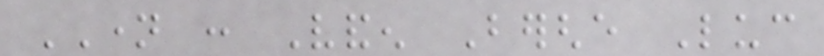NAME : Vanden Berghe Luc
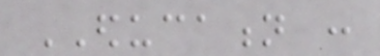EDUCATION :
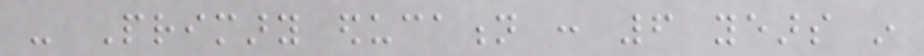- Primary education : 6 years in
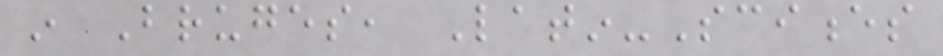in Bruges, Latin-Sciences
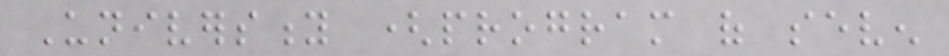University (program of seven
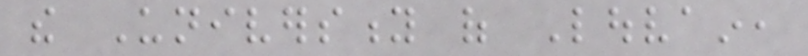the University of Louvain,
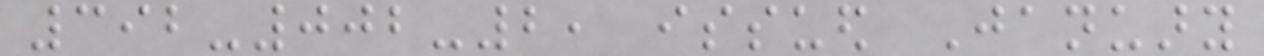392-002-2, issued January
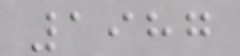1987
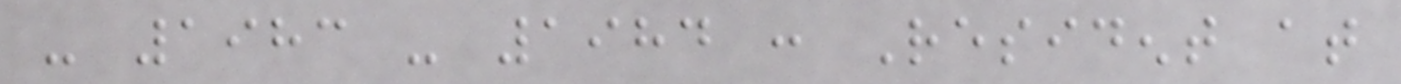- 1983 - 1984 : Resident at
